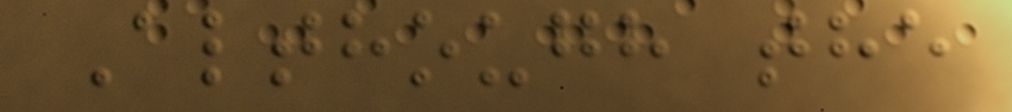Although the
